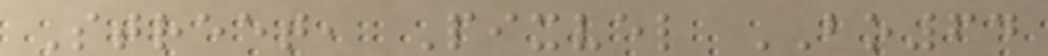Street, Pixvel BO64
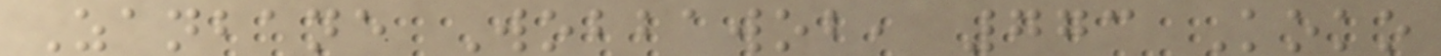Zanbane Wobbawob, 773 Koko
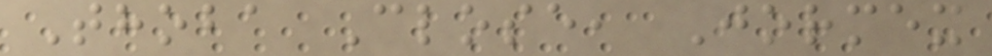Thoba Close, Jormex
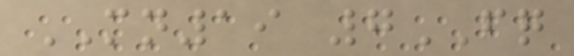MN19 7FQ
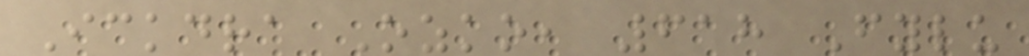Ickdra Ozko, 618 Fylu
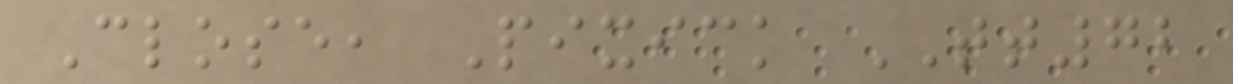Close, Pixick TT72
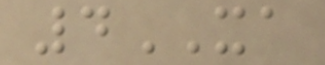4XA
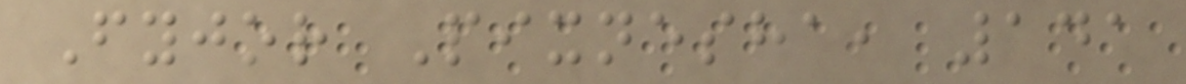Fyjor Pixnesha, 141
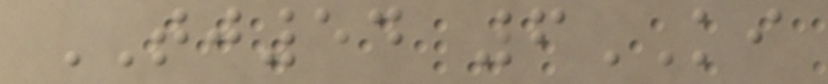TJ54 6KI
